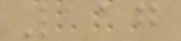117
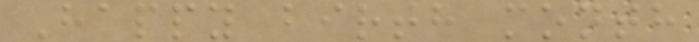Happy birth month
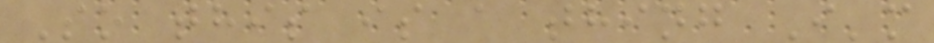So this is a thing I'm
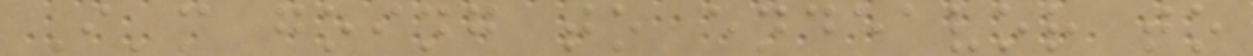I'm going to endeavor to
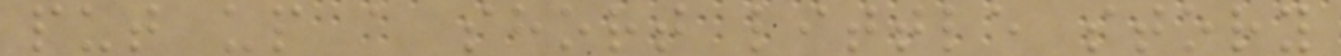put up a short little story
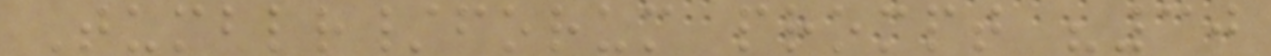Tumblr/forum prompt "30
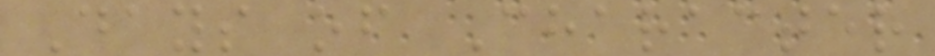Days of Character
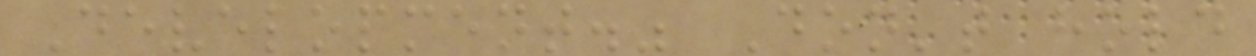Development." Don't hold
